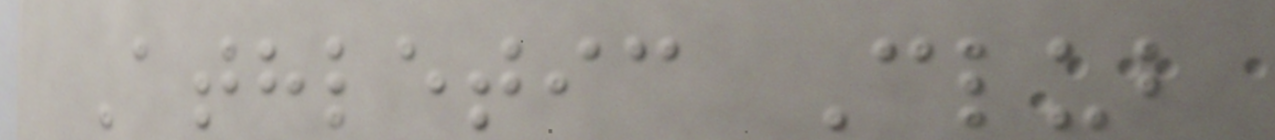Athletic Club
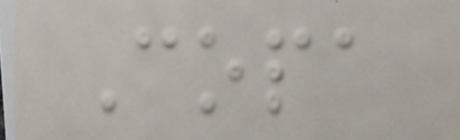Copa
